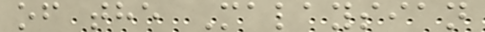of the Malaysian
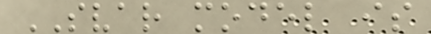SVAR model is
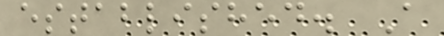established. A
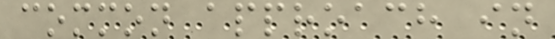common approach in
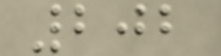202
